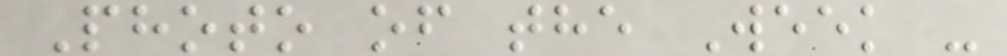Photo of the Week -
